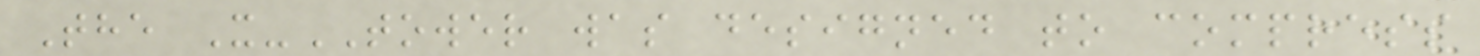The X-TOWER was designed to compress
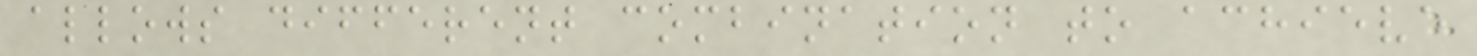allows different combination to achieve
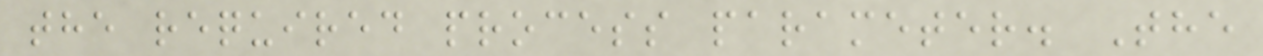the required process parameter. The
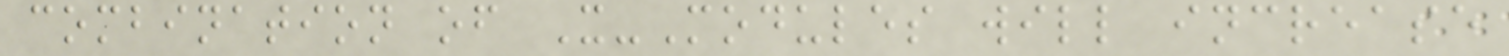combination of X-Modules will increase
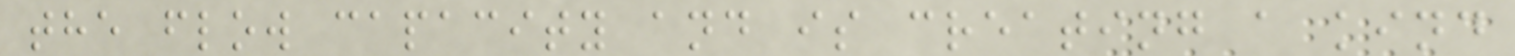the flow capacity and is creating a kind
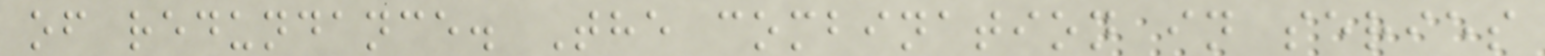of redundance. The combination in series
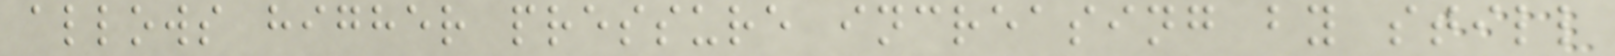allows higher pressure increasing by still
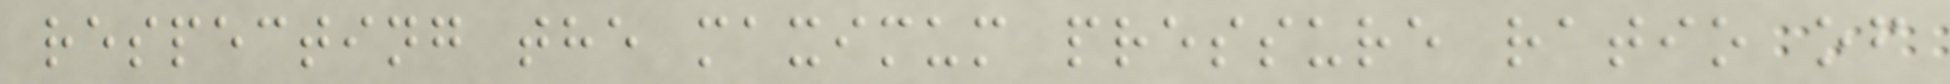respecting the maximum pressure ratio of
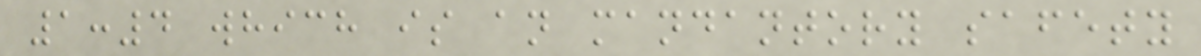1:4 which is an mandantory safety
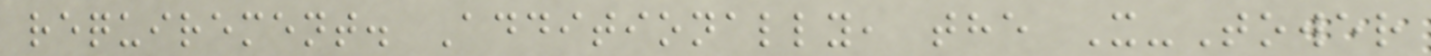requirement. Additionally, the X-Tower
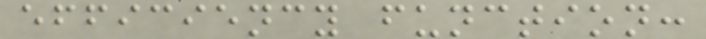efficiency function:
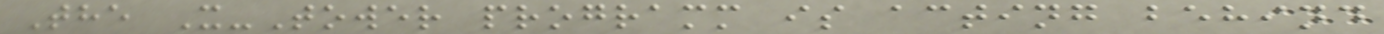The X-Tower programm is acting behind
